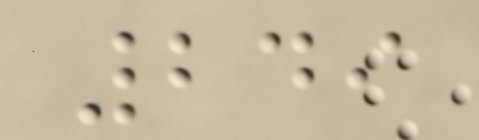249
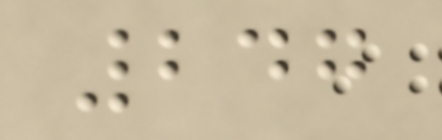247
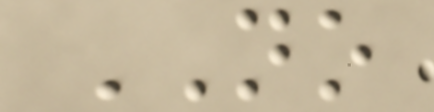NO
